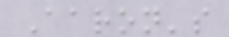Aaron's
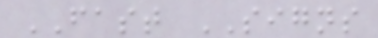FAST SIGNS
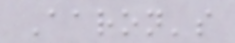Aaron's
